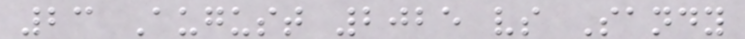23 August 2025 vs Sandy
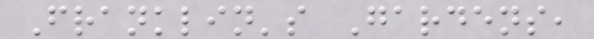Franklin's Gardens,
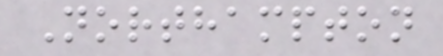Northampton
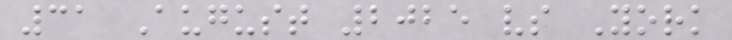31 August 2025 vs York
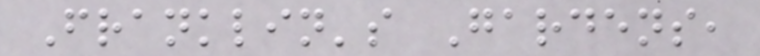Franklin's Gardens,
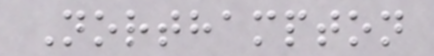Northampton
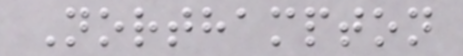Northampton
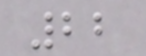22
